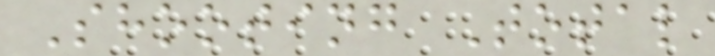Shooting Total
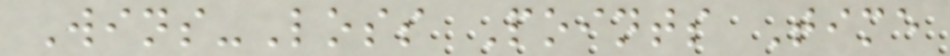Wins-Loss Points Time
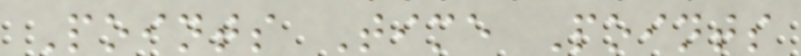Points Time Points
